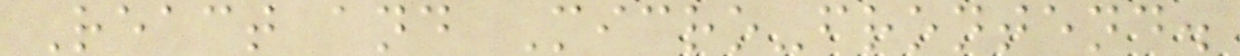React and Micro-frontend.
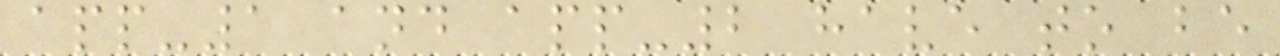app-1 and app-2 have to be
